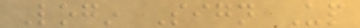Login Sign Up
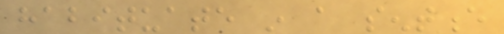habituate in a sentence
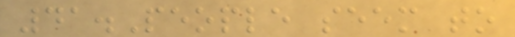41.People seem to
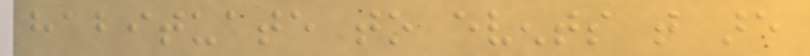habituate to events that are
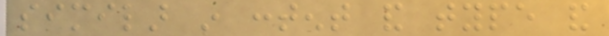similar in content and type and
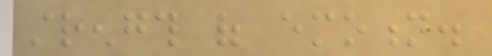strength of emotion.
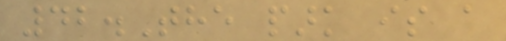42.The park is a
